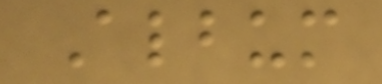Album
